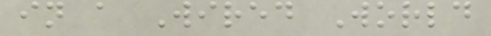in a Wired World
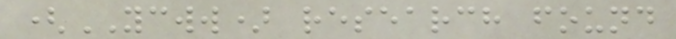(YCWW) research found
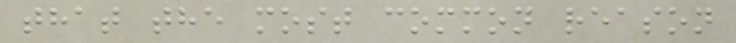that the most common reason
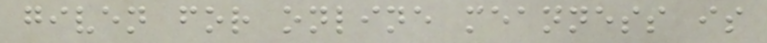given for online meanness is
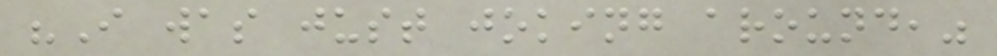"I was just joking around,"
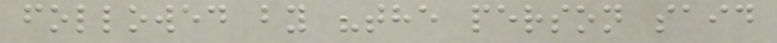followed by "the person said
